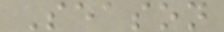Season
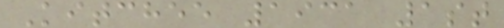Kitchee 1931 1st
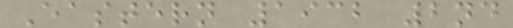Eastern 1932 2nd
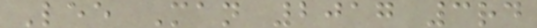Lee Man 2017 3rd
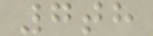7th
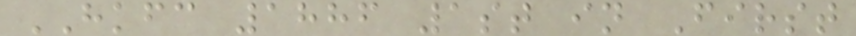HKFC 1886 1st in First
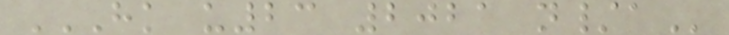HK U23 2021 N/A
